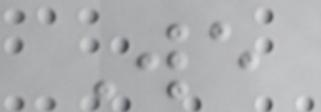We
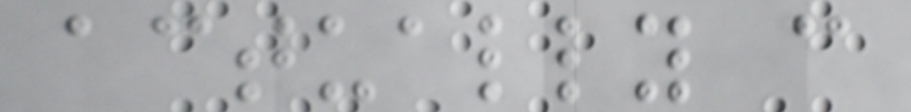actually can
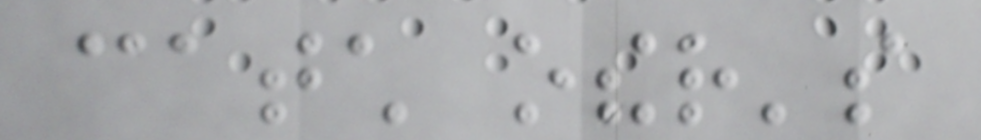catch other's
